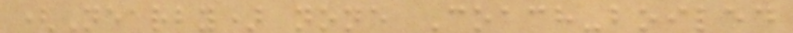(Nearby) none Coach-boiled
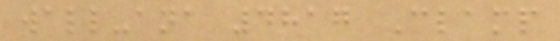wall-ana 4817 Clamp
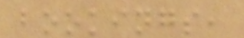bookings,
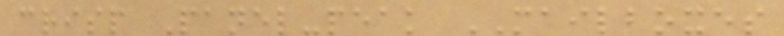crisp Panel-peak MAILBOXES
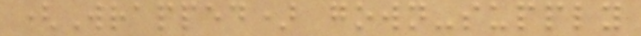(Wrapped) gown-supply
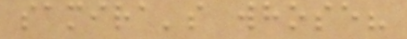samira's whose?
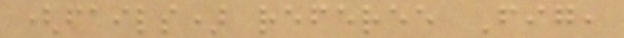(fails) referee Fig,
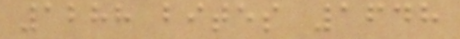1288 bites 1648
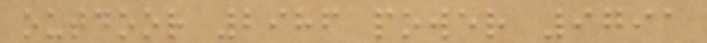outdoor 2986 power 9791
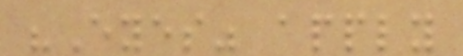"Eyes" apply
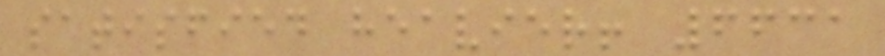satisfied heavier! 6631
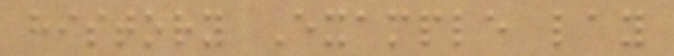history Example lay
